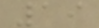19
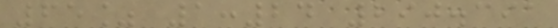65% 1:24 290.391
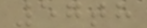57th
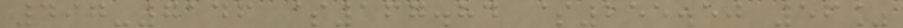497-7146 $167.84 $255.50 56%
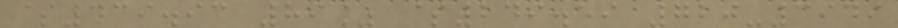$439.93 89% $249.59 720-3949
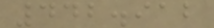442.912
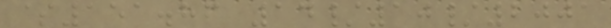$151.86 14/10/2001
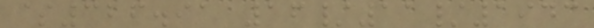$326.91 16/11/1943
